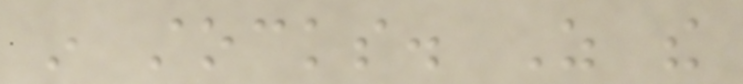in stocks. As the
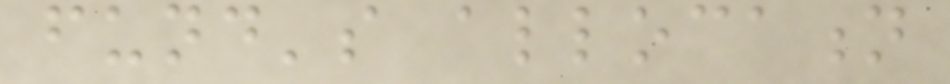fund's allocation
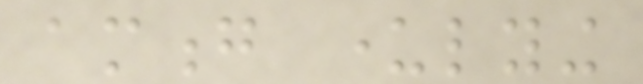among underlying
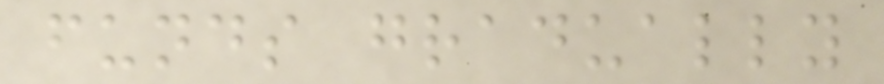funds gradually
